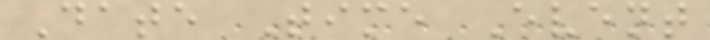Date Time Event
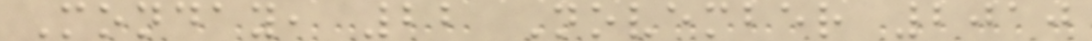Monday, 22 November 2010
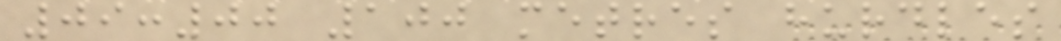09:00 100 metres hurdles
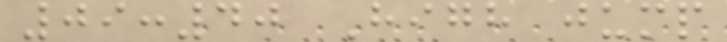09:40 High jump
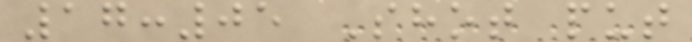17:05 Shot put
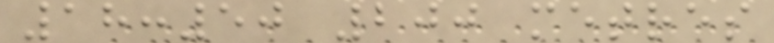18:50 200 metres
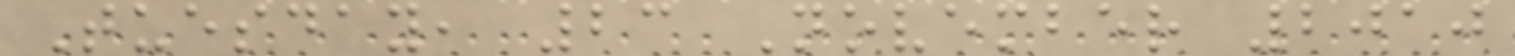Tuesday, 23 November 2010
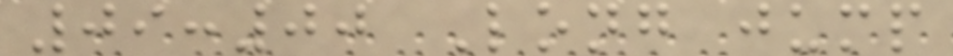09:00 Long jump
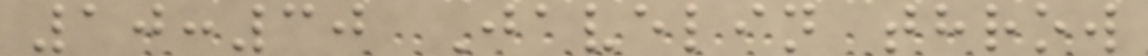10:30 Javelin throw
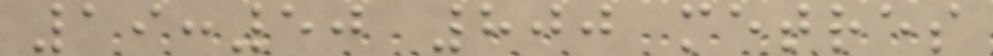19:50 800 metres
